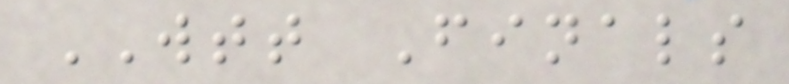WTT Finals
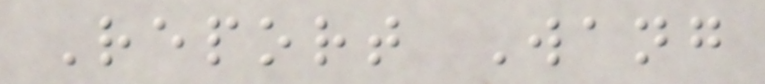Report Wang
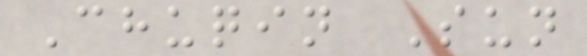Chuqin Sun
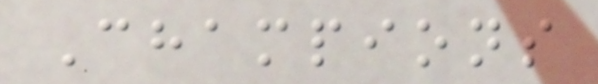Champions
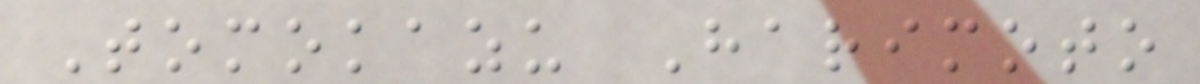Tomokazu Harimoto
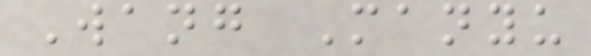Wang Manyu
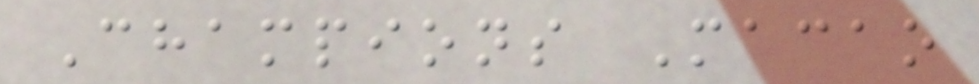Champions Macao
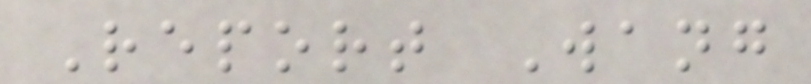Report Wang
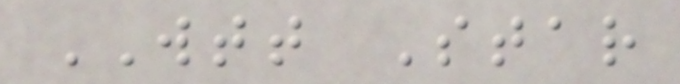WTT Star
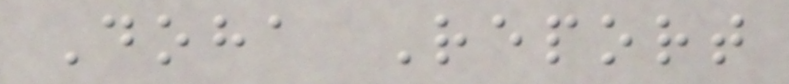Doha Report
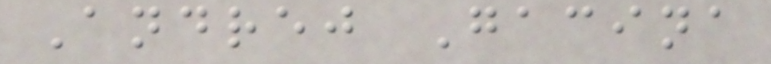Andrej Gacina
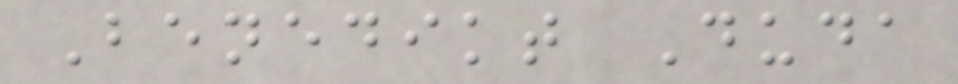Benedikt Duda
